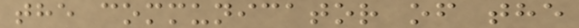the communicator of the
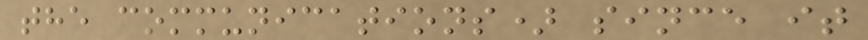the communications) since it
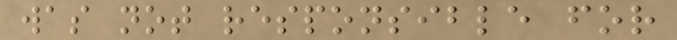was not responsible for
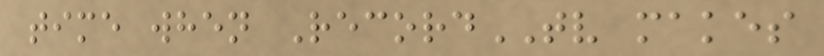time when RecordTV makes
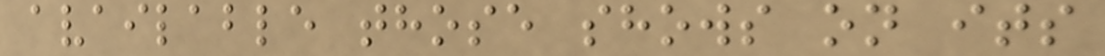available those shows on its
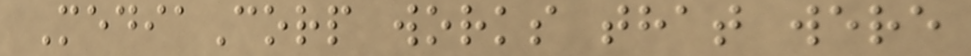MediaCorp works that were
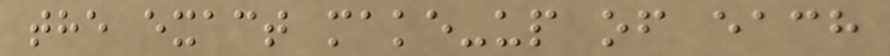the exact make-up of each
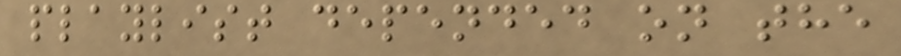playlist depended on the
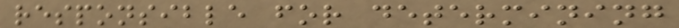responsible for determining
